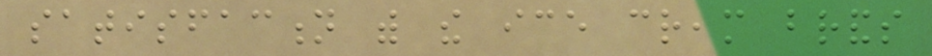satisfaction with the ice cream brands
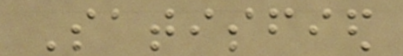Satisfied
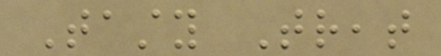Tasty Treat
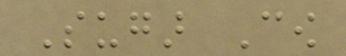Sugar Cow
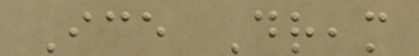Ice Dream
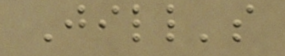Jill's
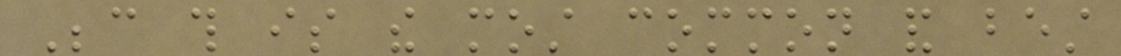Because this is the most common and best
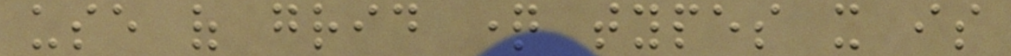use of grid question types it is
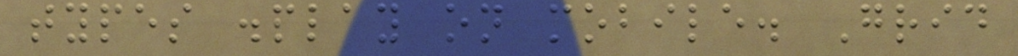types display on mobile. Grid
